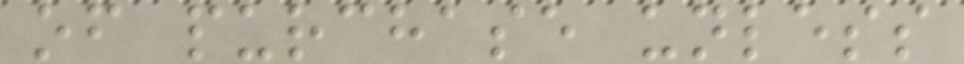of purchase unless
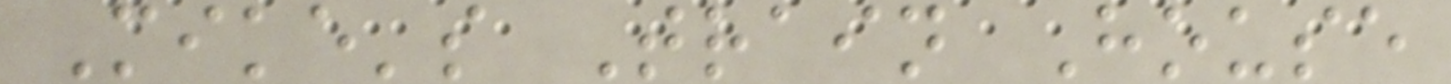Mike's Train House
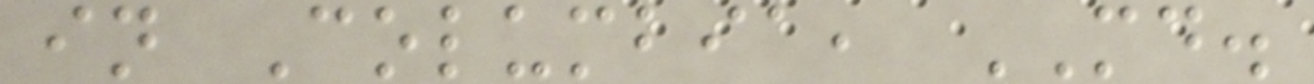in Columbia, MD.
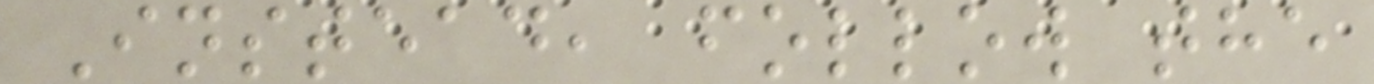Instead, follow the
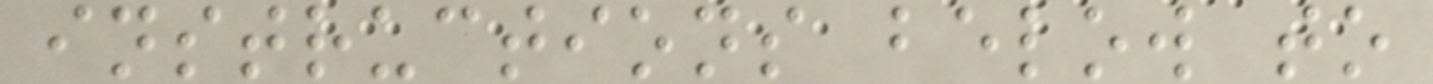instructions below to
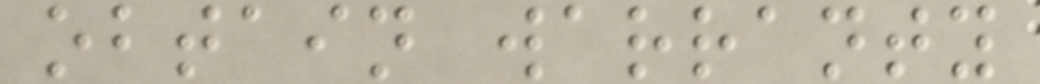obtain warranty
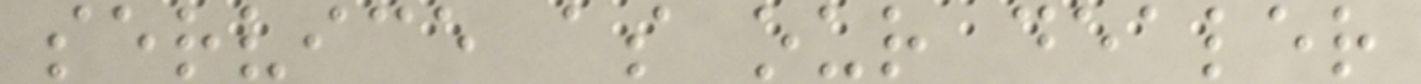service as our dealer
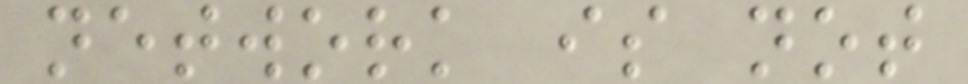network is not
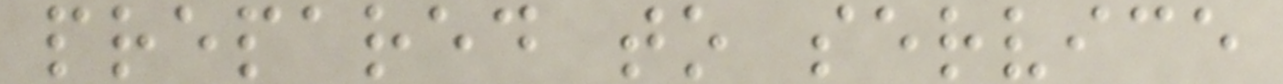prepared to service
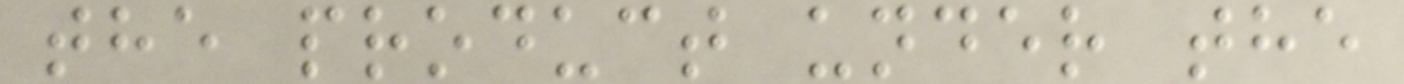the product under the
